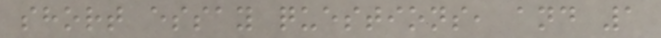short essay questions, and 1
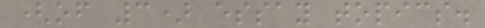(of 3) essay topics.
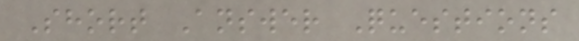Short Answer Questions
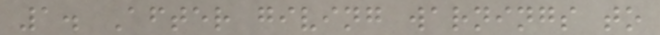1. After giving warnings to
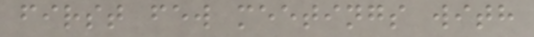first few meetings with
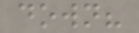down?
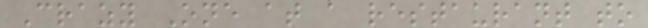Crazy One at a restaurant to
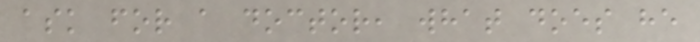ask for a doctor, what does he
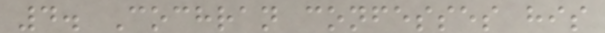4. Cochran confesses his
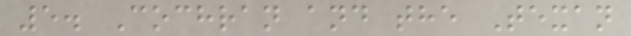5. Cochran and the Texan
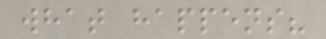what happens?
